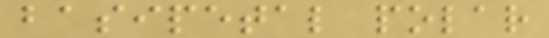basipetal polar
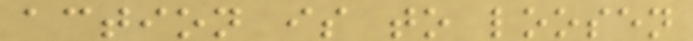action is to loosen
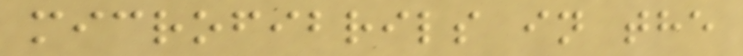microfibrils in the
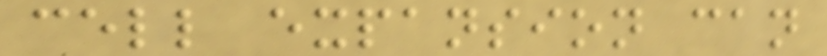cell expansion can
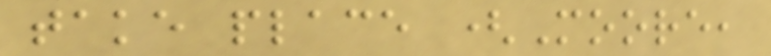take place (Moore,
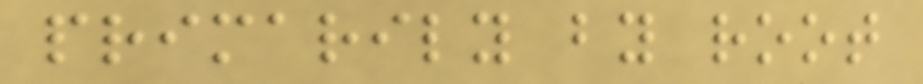primarily by root
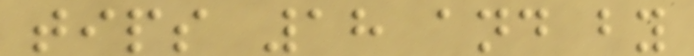tips 18 and by
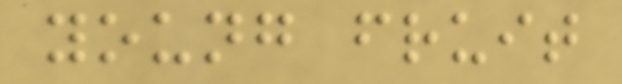young fruit
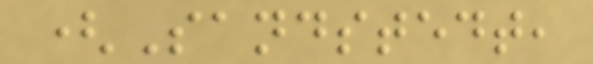(Sandstedt,
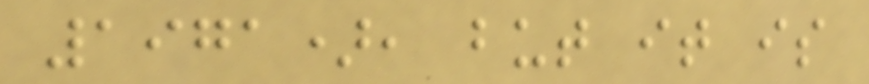1971), but it is
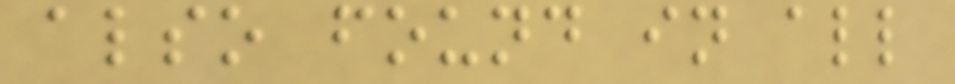also found in all
